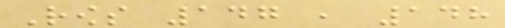Rows 147 , 148
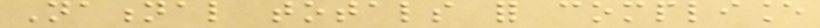National totals for compliance
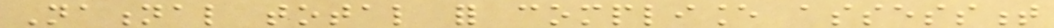National total for compliance assessment
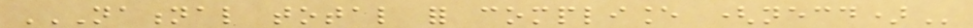NATIONAL TOTAL FOR COMPLIANCE (NECD)
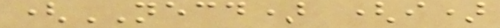(NECD) (i)
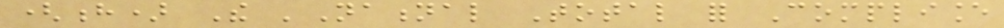(h) The 'National Total for Compliance
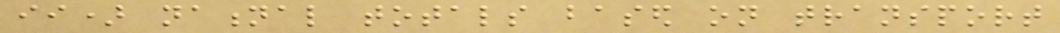ii) national totals based on transport
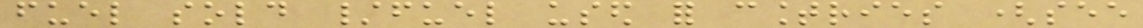fuel sold /fuel used for countries (see
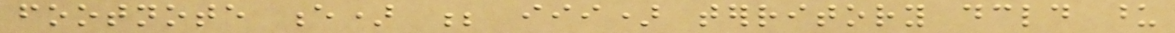footnote e) ; iii) territory declared upon
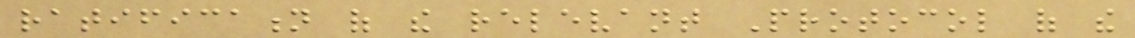ratification of the relevant Protocol of the
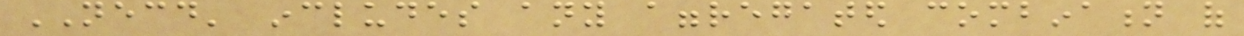NECD' includes any aggregated combination of
